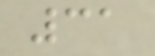31
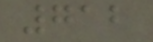712
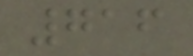716
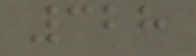328
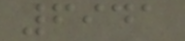6941
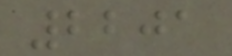2201
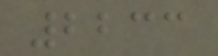2233
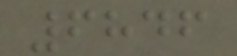6846
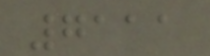7111
